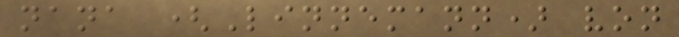nana (Linnemann) von
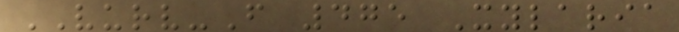VURV-F 475 Xylaria
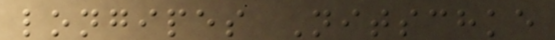longipes Nitschke
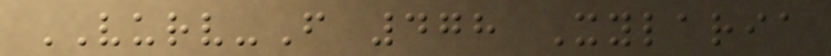VURV-F 478 Xylaria
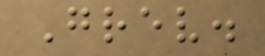Grev.
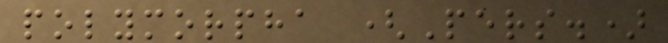polymorpha (Pers.)
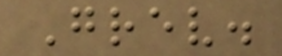Grev.
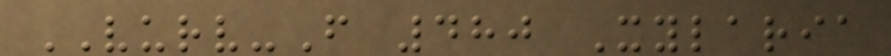VURV-F 480 Xylaria
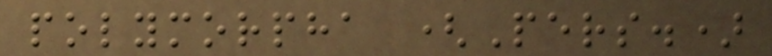polymorpha (Pers.)
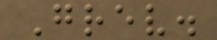Grev.
